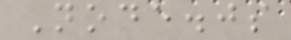Node.js
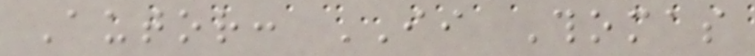Autor: II Thomas
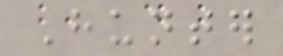Hunter
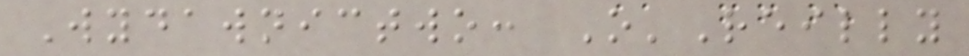Wydawnictwo: O'Reilly
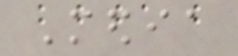Media
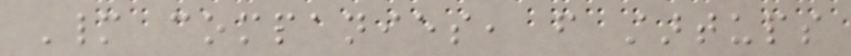Many companies, from startups
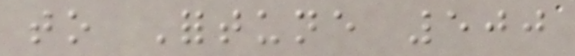to Fortune 500
